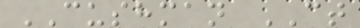CUSHMAN CT
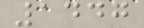1447
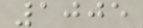1005
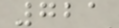721
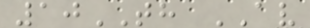10TH AV
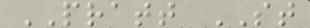PRATT ST
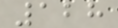128
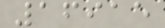16915
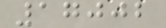17002
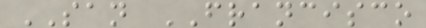SAN FRANCISCO
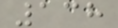138
